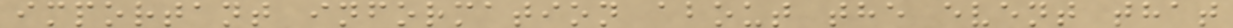important information about the event that
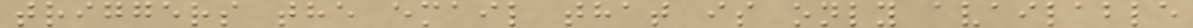triggers the email that is only available
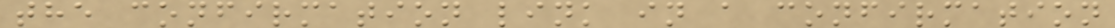the confirmation link in a confirmation
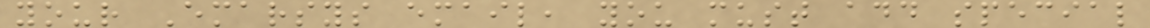your Emarsys email, you must add special
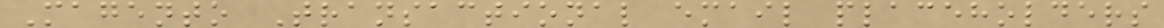Magento Transactional email placeholders
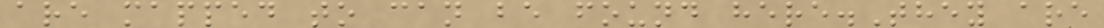are mapped to can be found here.They are
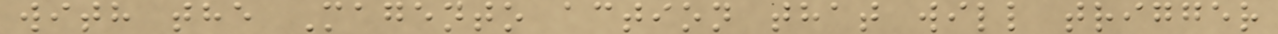with the Magento action that will trigger
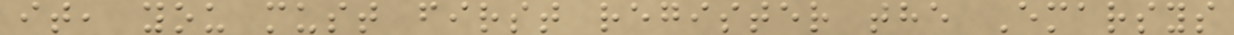it, you must first register the Emarsys
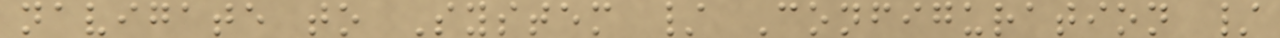navigate to System / Configuration /
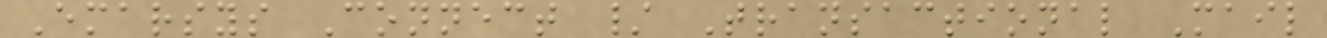Emarsys Connect / Transactional Mail
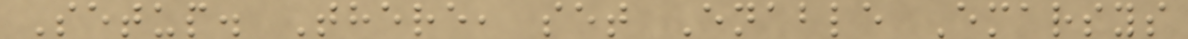Setup. There, set Enable Emarsys
